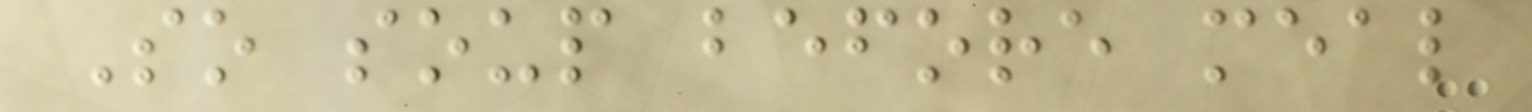So soup before meal
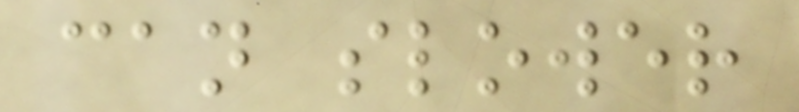can slower
